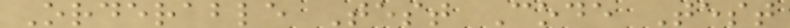Orderable Test Code Test
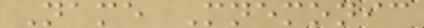Name Mnemonic
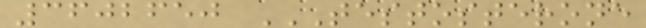3602650 TESTOSTERONE
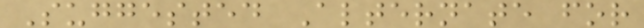Suggested Alternate for
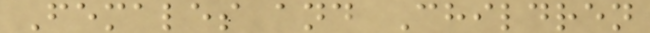Females and Children
